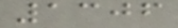1306
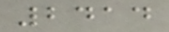2414
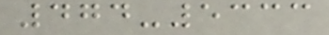474-5333
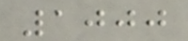1000
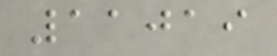11019
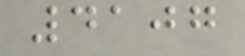4107
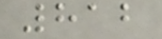812
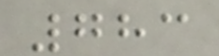783
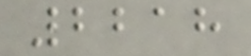2218
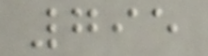795
